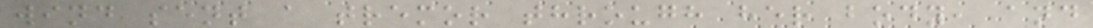wind sent a tremor through her body, and
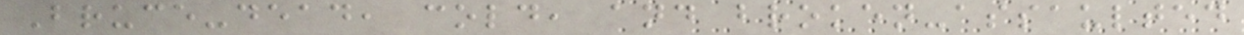Bruce-dead, cold, and broken-assaulted
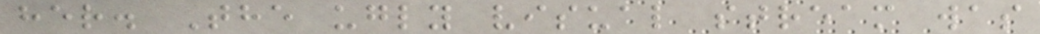her. The ugly visual stream was
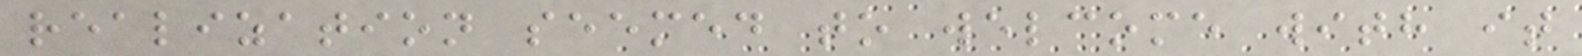realization seemed to welcome with it
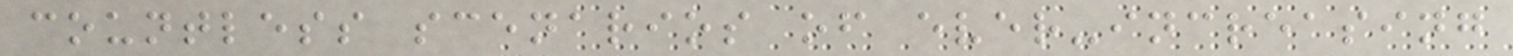countless scenarios of ever-increasing
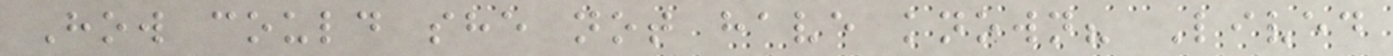How could she not have known? Lived
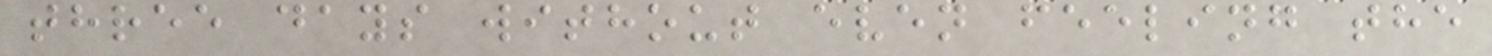three days without even feeling the
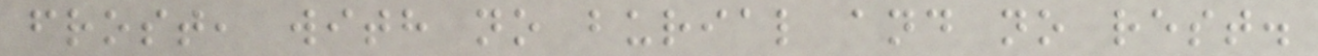frost, with no burial and no rest.
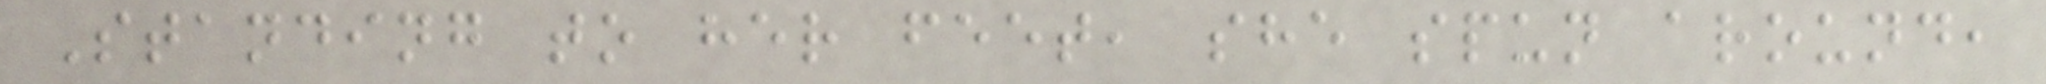Standing to her feet, she spun around,
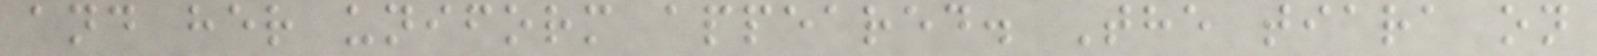and her uniform appeared. The tiara on
